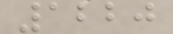1220
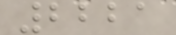2221
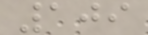109
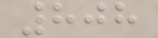808
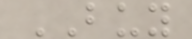BUY
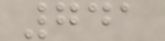741
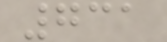731
